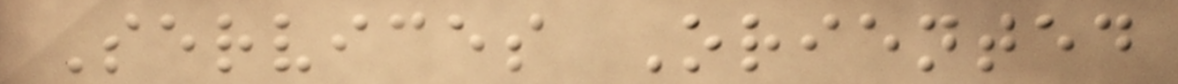Services Oriented
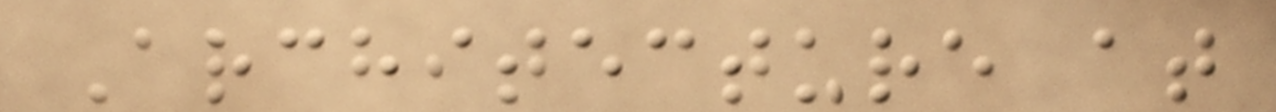Architecture at
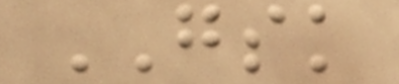GSK
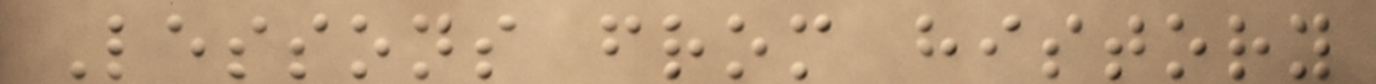Lessons from history
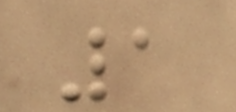1
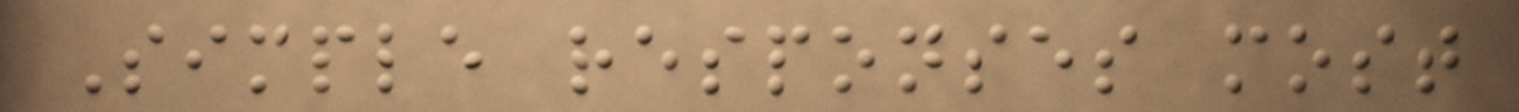Simple responses most
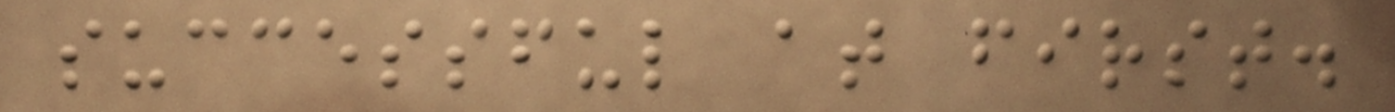successful at first.
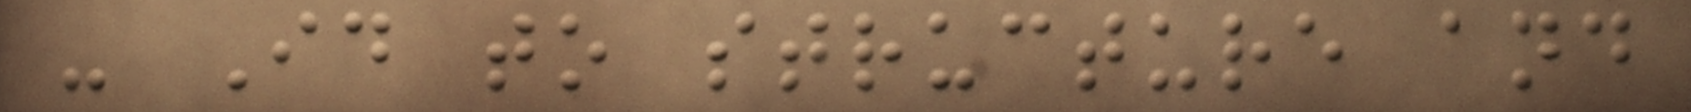- Id to structure and
